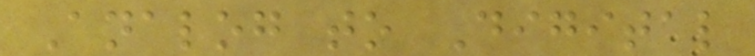Analog to Digital
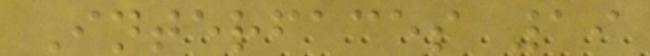Interfaces 19
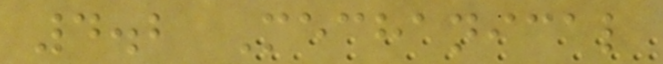4.2 Mechanical
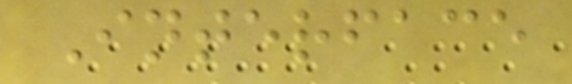Interface
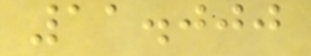11.000
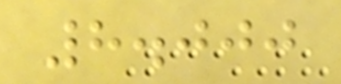8.000
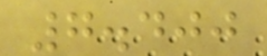7.400
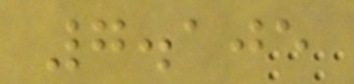7.105
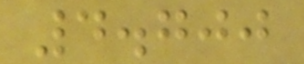4.700
